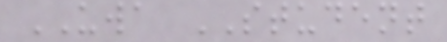UWA STUDENT
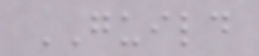GUILD
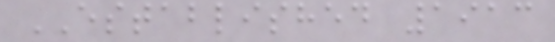ESTABLISHED 1913
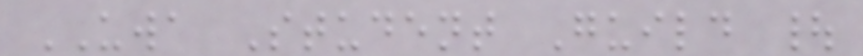UWA Student Guild |
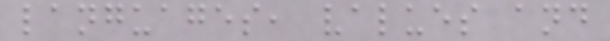languages, values and
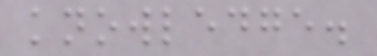knowledge.
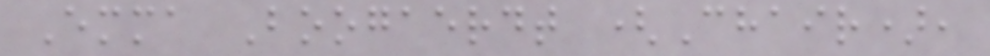Emma Boogaerdt (Chair),
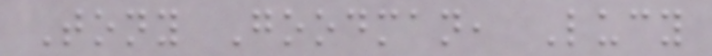Tony Goodman, Lucy
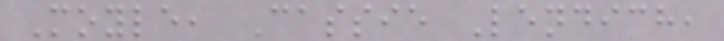Moyle, Cassie Lendich,
